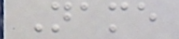Name
